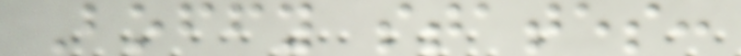Boffy states:
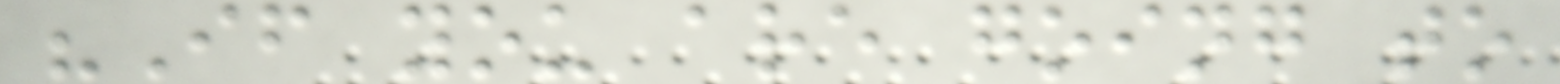"If you are going to
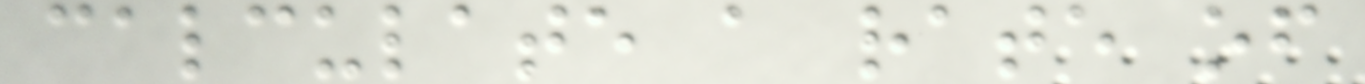calculate a rate of
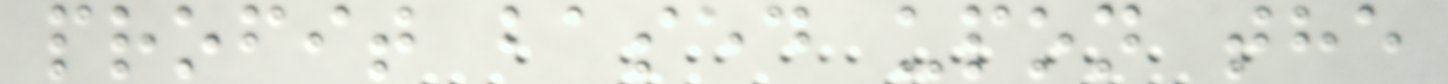profit based upon the
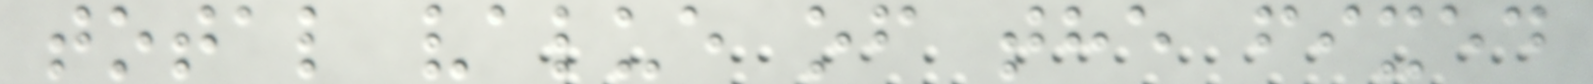total value of the fixed
